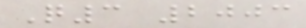Q3 2003
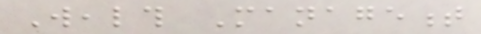Wealth Management
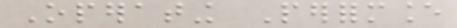Operating Performance
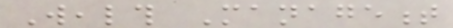Wealth Management
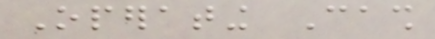Operating Cash
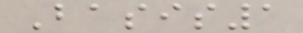Basis1
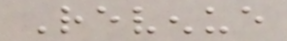Revenue
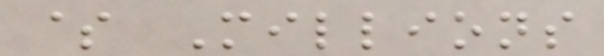$ Millions
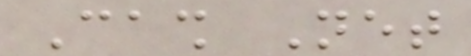Cash Net
